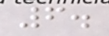6.
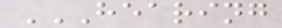HEARING
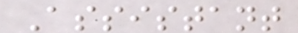Assistant
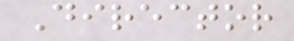Director
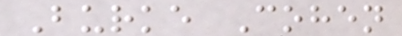Burke Cohen
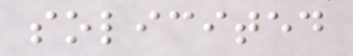solicited
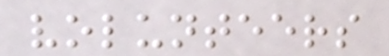volunteers
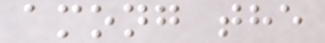among the
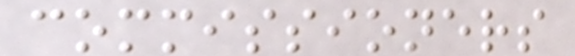commissioners
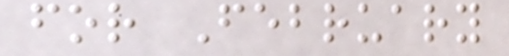for February
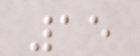15
